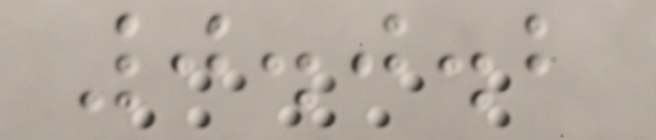0.0.2
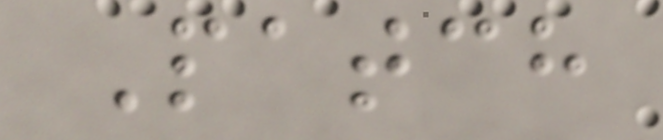Patch
